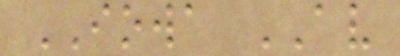IOWA AV
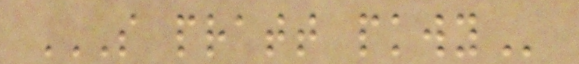S PRATT PKWY
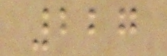227
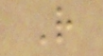R
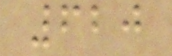620
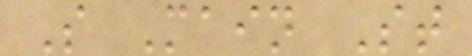S Main St
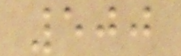500
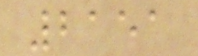2151
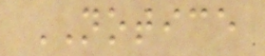NOTICE
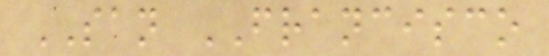SAN FRANCISCO
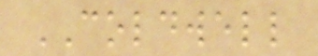COLDWELL
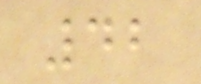42
